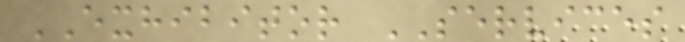EXHIBITOR SERVICES
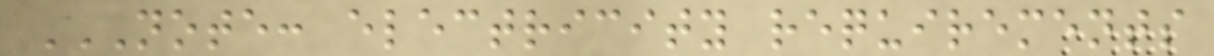NOTE: ELECTRICITY REQUIREMENTS
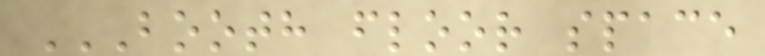BOOTH FLOOR SPACE
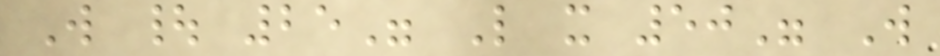W | 25" L x 50" W
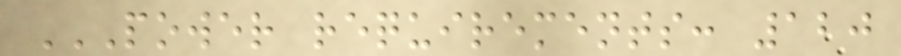POWER REQUIREMENTS: 120
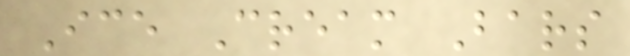Ice Cream Bars
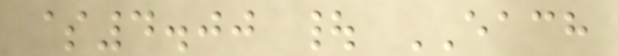$4.00 | EACH
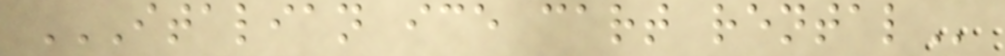ITALIAN ICE CART RENTAL
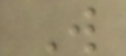W
